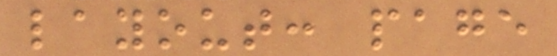layout: page
